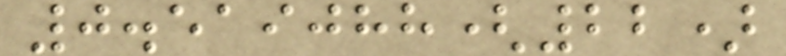0.519088(22)
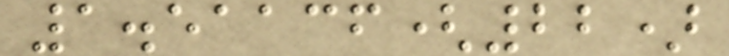1.51136(22)
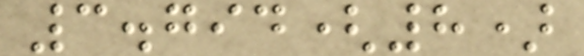3.794(8)
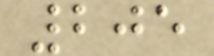205
